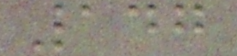147
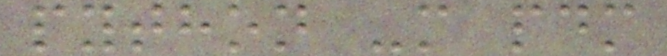python -m pdm
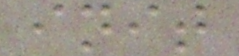init
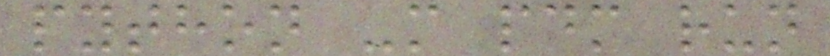python -m pdm run
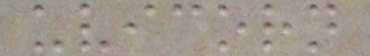uvicorn
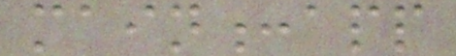main:app
